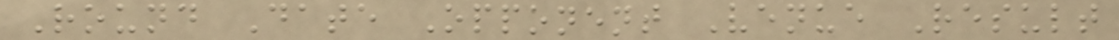Round Date Opponent Venue Result
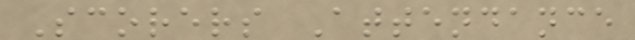Scorers Attendance
